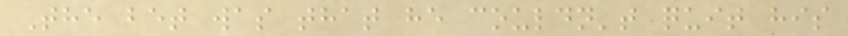The bet was that he couldn't quit his
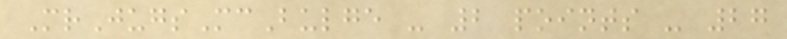MrJugsMcBulge - 2 points - 27
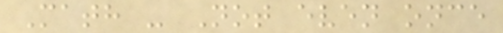Math - Not even once
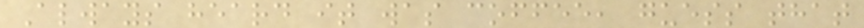Always heard it was coffee, guess that
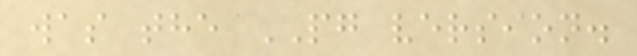was the PG version.
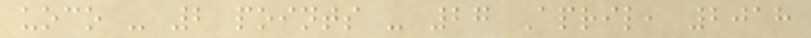uoco - 2 points - 27 April, 2018
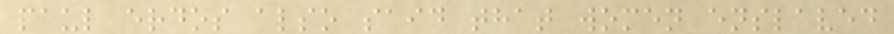paul erdos also said that women enslaved
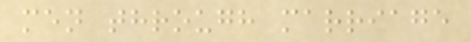men through marriage
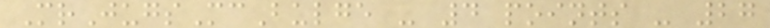MrJugsMcBulge - 4 points - 27
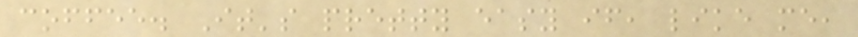coffee. It's pretty easy if, like me,
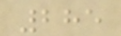285
